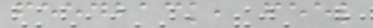feedback, feel
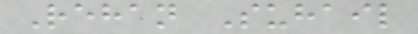Rehan Suhail
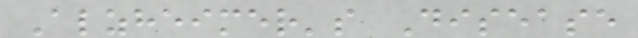Alzheimer's Disease
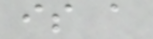is a
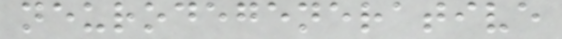neurodegenerative
